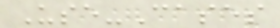Use-Cases
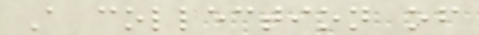A collection of
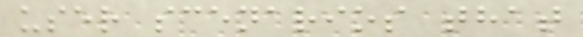user scenarios that
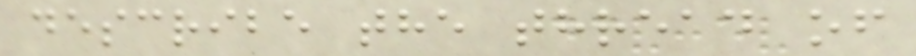describe the thread of
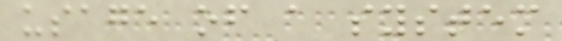usage of a system
